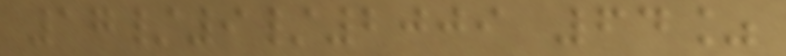17/9/2009 64%
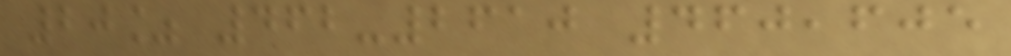20% 462-2610 460,605
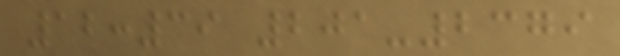12:39 201-2379
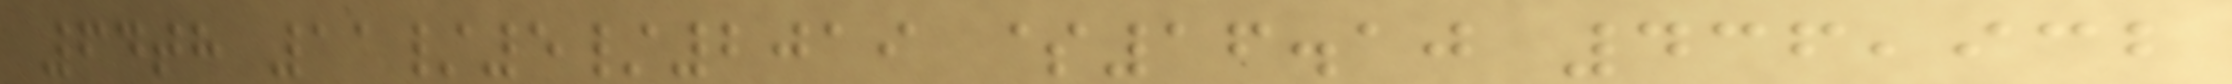64th 11/5/2019 $16.10 436,932
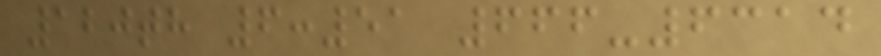120th 6:51 666-6314
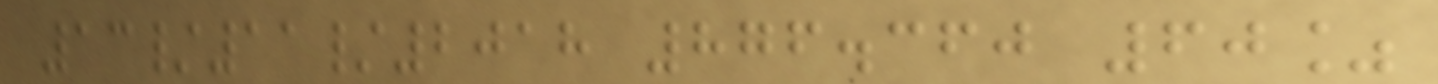13/11/2018 876.360 60%
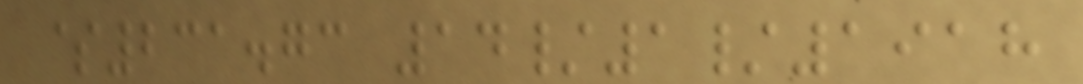$231.73 14/1/1918
